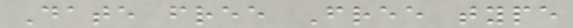Date free Free type
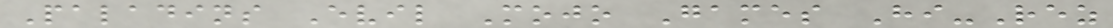Paladins Evil Mojo Games Hi-Rez
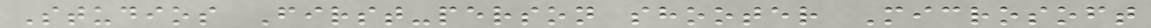Studios First-person shooter Microsoft
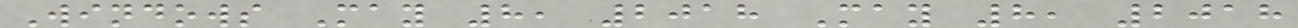Windows May 8, 2018 May 8, 2018
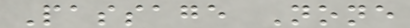Passage None
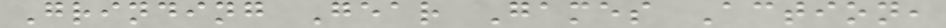Grinding Gear Games Action,
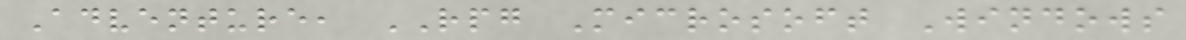Adventure, RPG Microsoft Windows
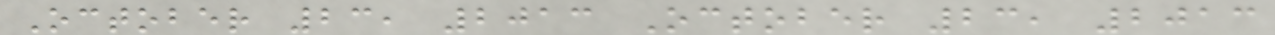October 23, 2013 October 23, 2013
